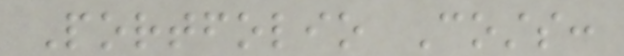Portfolio Costs:
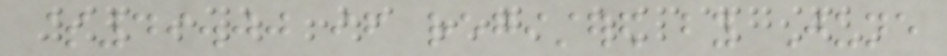$49.00 if registered by June
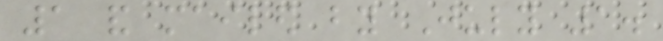1 and mailed by July 1.
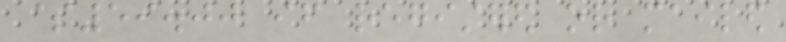$59.00 if registered or mailed
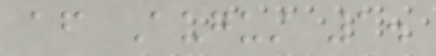after August 1.
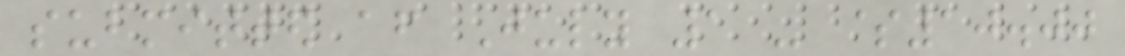submitted after July 1 - $10.00
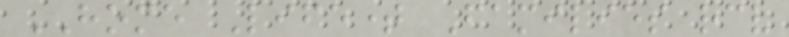HOME Lifetime Families receive
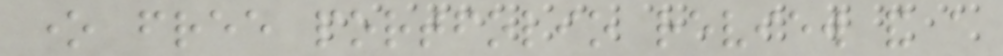one free portfolio review and a
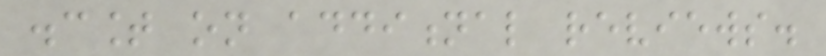discount on additional reviews.
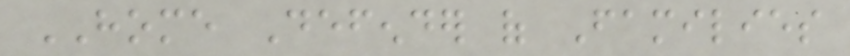HOME Defender of Families
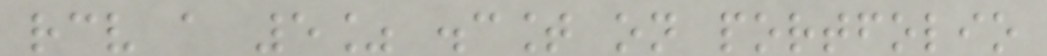receive a 5% discount on portfolio
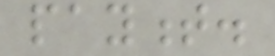payment.
